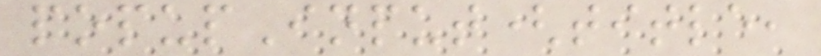popupInput(title,
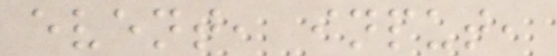event, input,
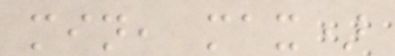min, max)
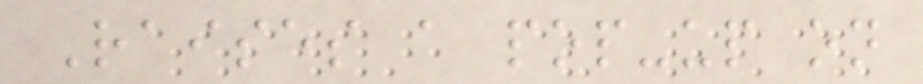Raises a pop-up on
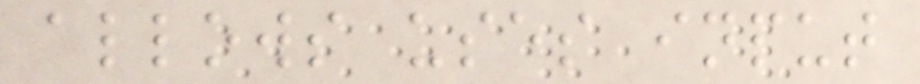allows uses input
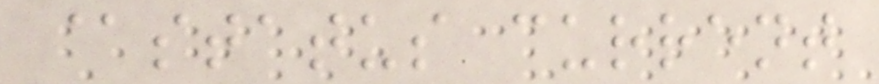@status current
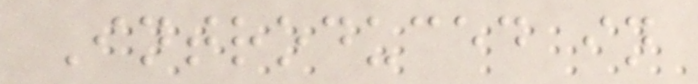Introduced in
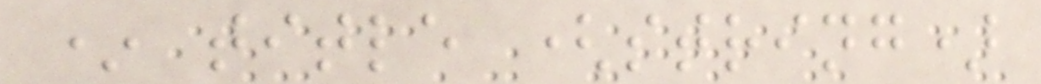* title (string)
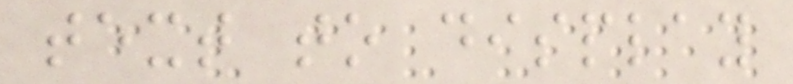text to display
